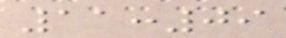11:09
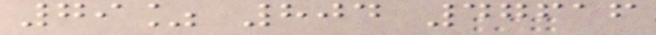79% 804 47616
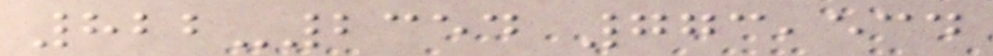822-2354 773,534
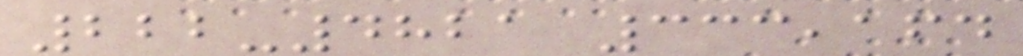222-4821 333,164
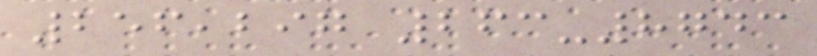256,297 263-8743
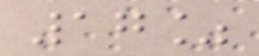17%
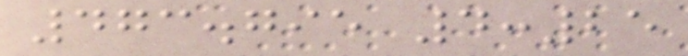473.795 4:25
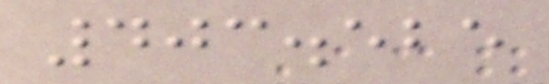403.525
